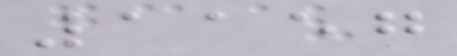1157
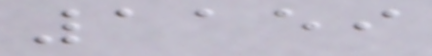1159
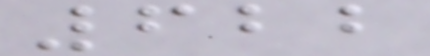622
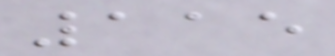115
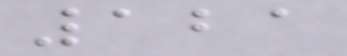121
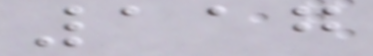117
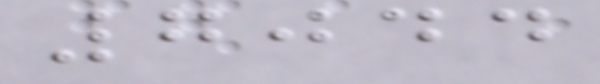7044
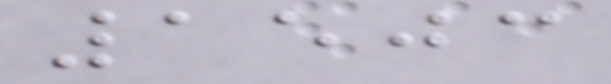1503
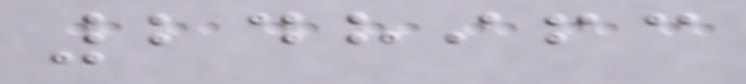248963
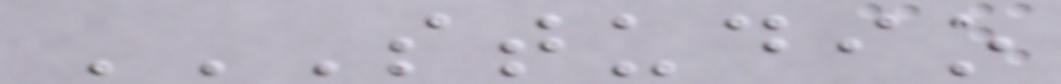STUDIO
